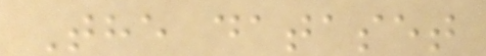The dataset
